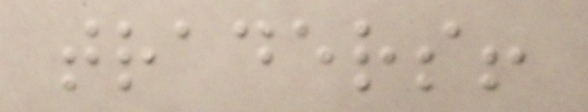traders!
